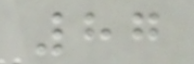87
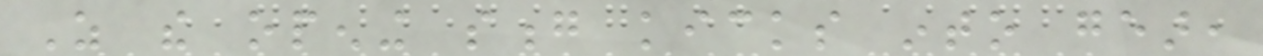As the opening song kicks into gear,
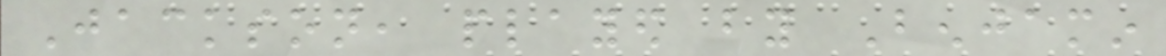Jackson, played by Benjamin
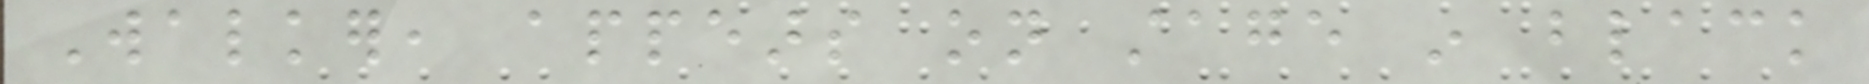Walker, appears on stage in black
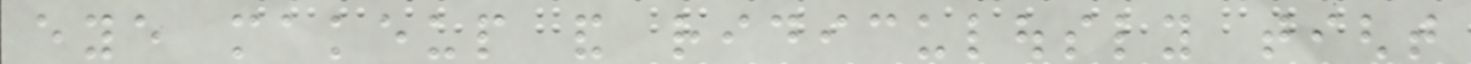eye makeup and ridiculously tight
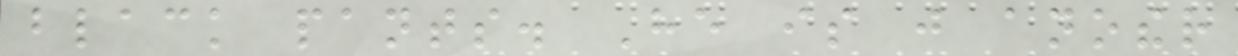black pants. He is just another
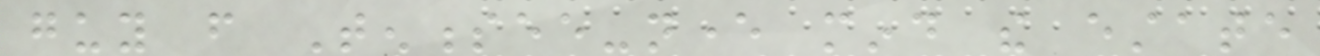guy from Tennessee-never mind the estate
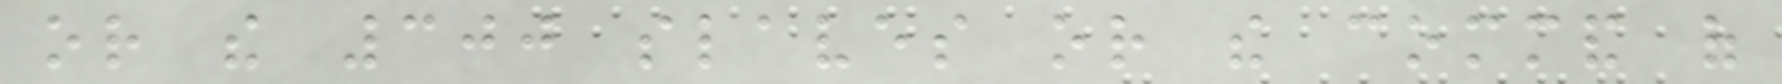or the 300 slaves or the command of
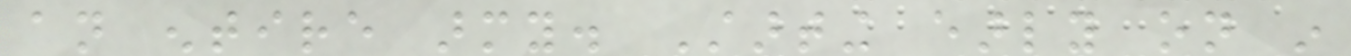an entire army. Starting early on in
